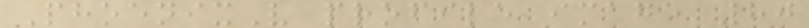PhoenixV profile image 80
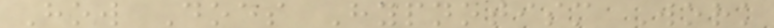How Does Hypnotism Work
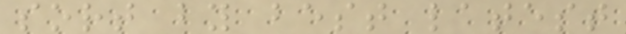sort by best latest
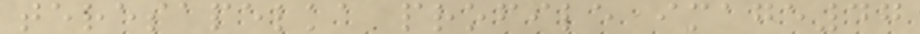teresapelka profile image47
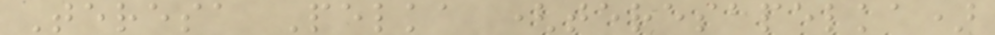Teresa Pelka (teresapelka)
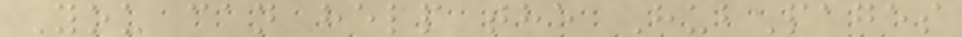You can help the HubPages
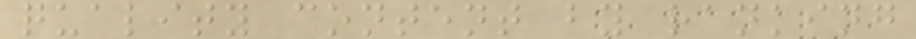quality content by ranking
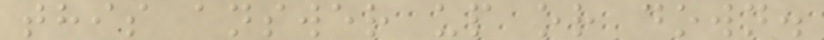this answer up or down.
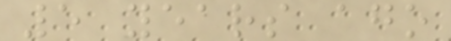5 years ago
